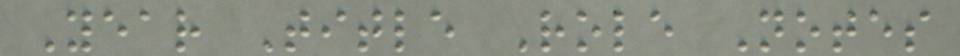Year Title Role Notes
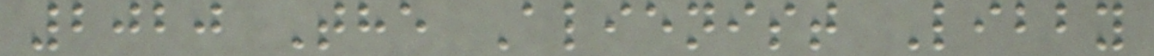2020 The Alienist Libby
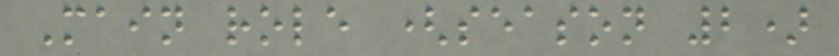Main role (season 2)
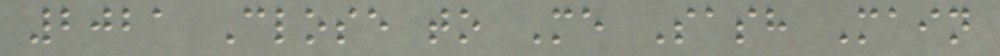2021 Close to Me Sash Main
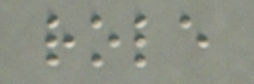role
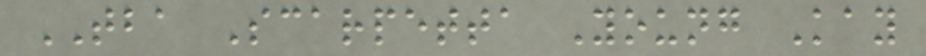TBA Scarpetta Young Kay
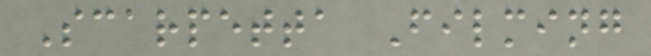Scarpetta Filming
